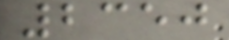2350
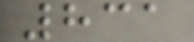831
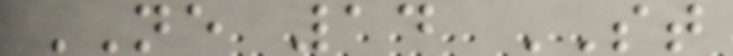NE 14 ST
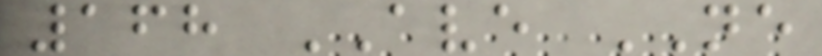168 AVE NE
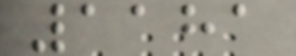1181
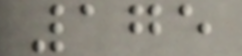175
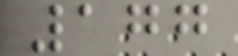177
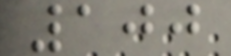100
